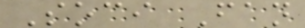Soci Fan
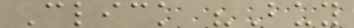Click "Buy
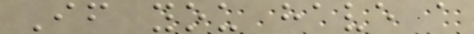If you have a
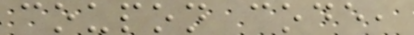coupon code,
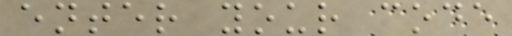enter your code
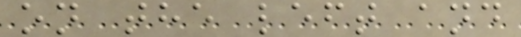on the left and
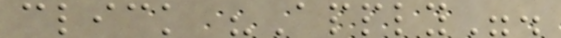click "Apply".
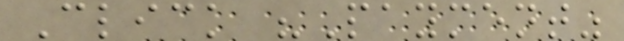Click "Payment"
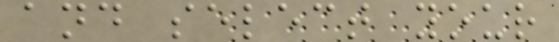and select your
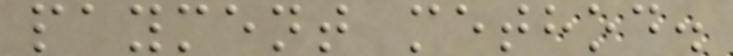payment method.
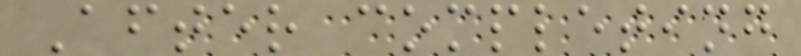After completing
